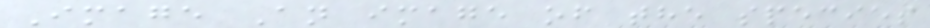Image An image of the species
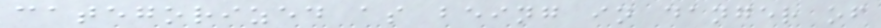categorized as being in danger of
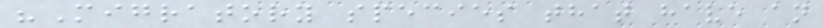"Migratory species that have an
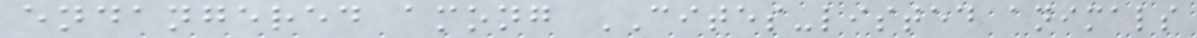endangered among CITES-listed animals
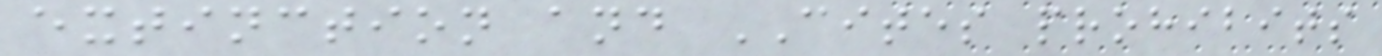extinction and CITES prohibits
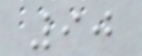90
